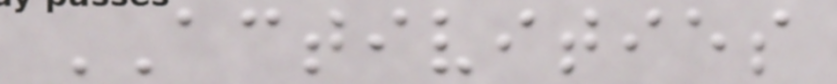ACTIVITIES
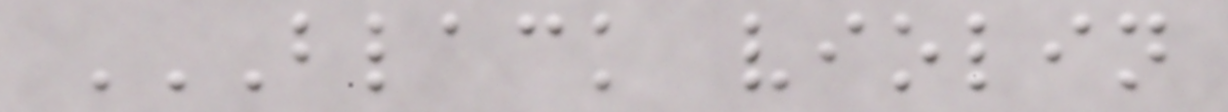BLACK VIOLIN
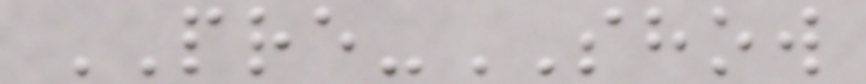PRE-SHOW
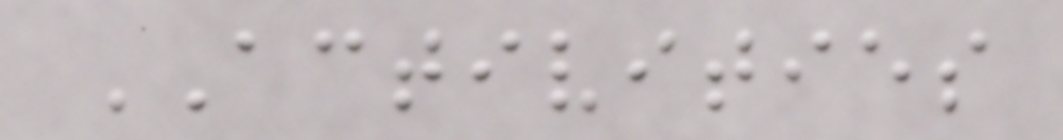ACTIVITIES
